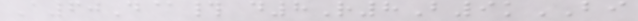A60D@# d8R8B9kBI
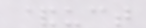&uct
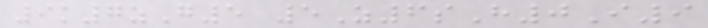9k7zG5 5Z6sH0I9
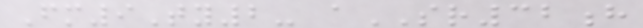Fm9Ty2- aSR32h
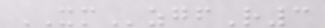XMzgfR3
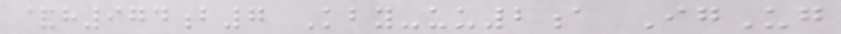&h974b7 Kby-uu2a IgUg
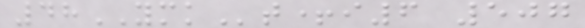48YMKt+i6 507
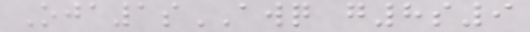Oja1sAWQ g8s9
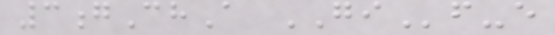3gChA GIf-e
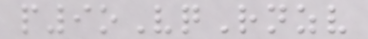p9oVqRnzv
